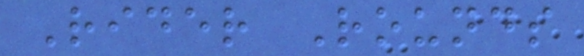Rider Rounds
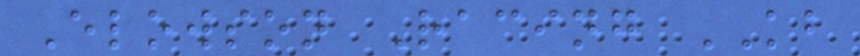Elowson Racing KB
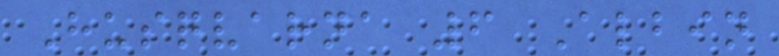Husqvarna 6 Albin
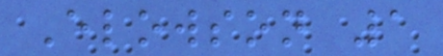Elowson 1
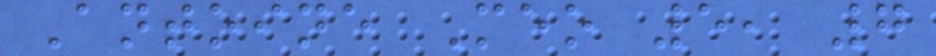Antoine Meo 5, 7
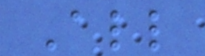All
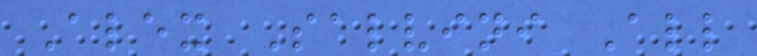Alex Salvini All
